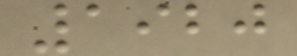1920
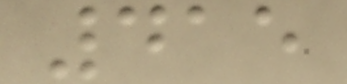415
